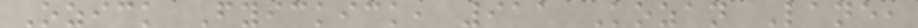Ozick Fyickick, 911 Kozan Lane,
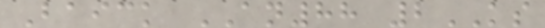Baick AN88 2KS
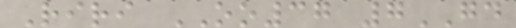Riri OO37 7GD
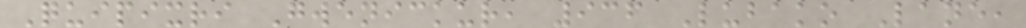Quipixri Gwenickur, 936 Lubako Lane,
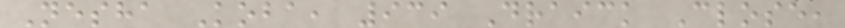Nesha Koba, 939 Draick Close,
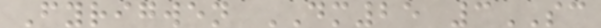Fyrigwen DM25 3SC
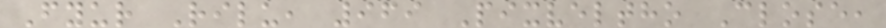Fyur Rilu, 969 Pixveltho Close,
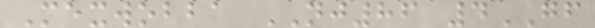Mexwobba NJ86 4GF
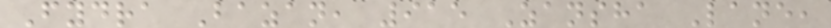Fydra Bazan, 915 Zansha Lane,
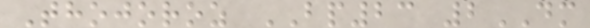Thojoroz BP23 2DM
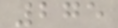275
